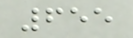655
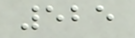525
